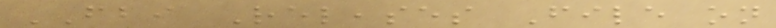FBI Releases File on
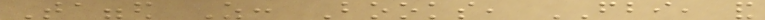Tagged As: Books, FBI, and
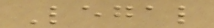Legal
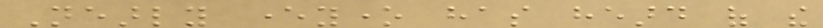Nearly everyone has heard of the
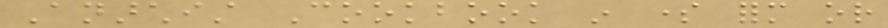Anarchist Cookbook in some form or
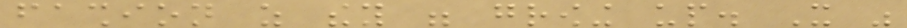fashion as they were growing up. It was
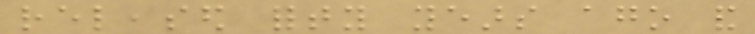released forty years ago and
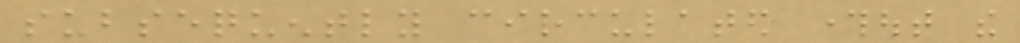subsequently circulated throughout the
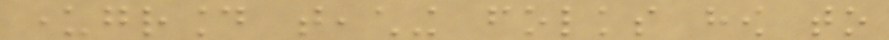underground teaching folks how to
